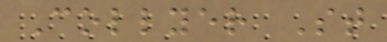Collyer St
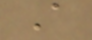A
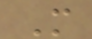M
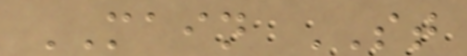MAIN ST
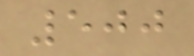500
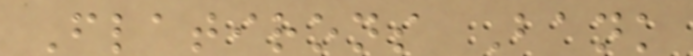Flatirons Bank
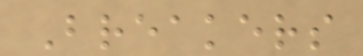Breakers
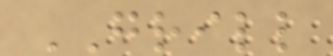GRILL
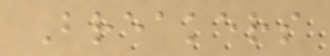Breakers
